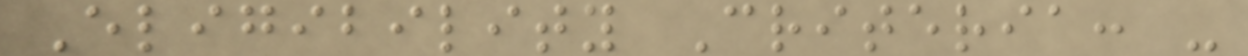Eligibility Criteria: -
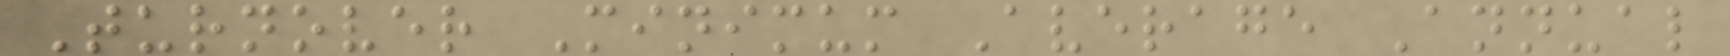Turnover Minimum Average Annual
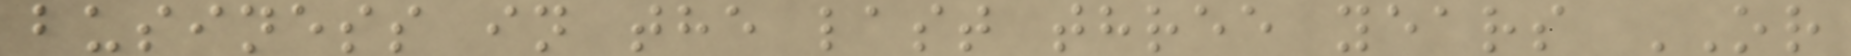business in the last three years OR
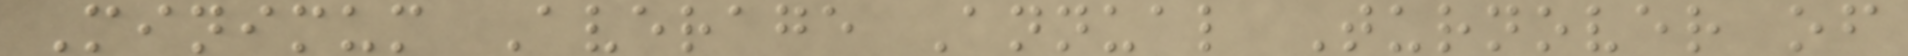Minimum Average Annual Turnover of
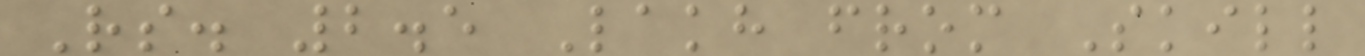Rs. 2.5 Lakh from Skill
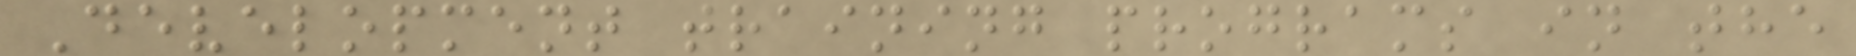Development training programs in the
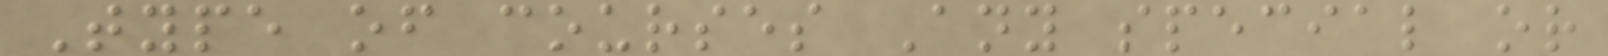Type of courses Any special or
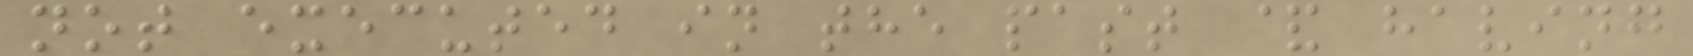not executed in the past & having
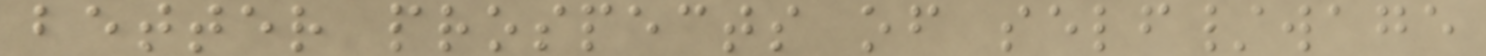better prospects of self/wage
